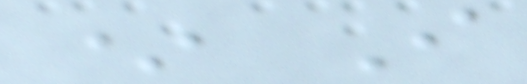* I
